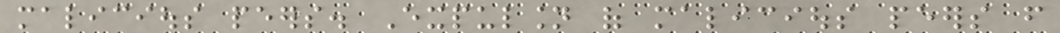malicious peers. Expulsion of malicious peers from
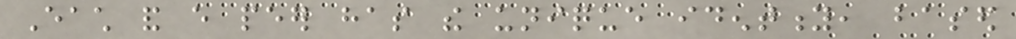Each and every peer has the unique identity, based
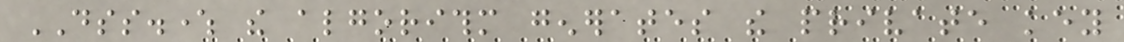DSS.where the algorithm generates the private key
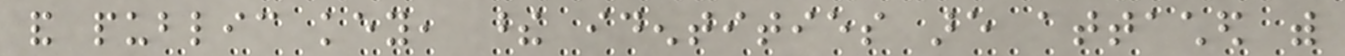and public key, these identities are attached with
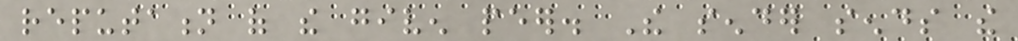reputation of the given peer. The sender sends the
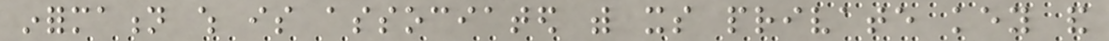information which is associated with its private key and
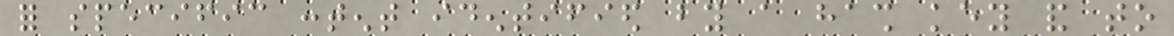for specific content identified by a hash key and to
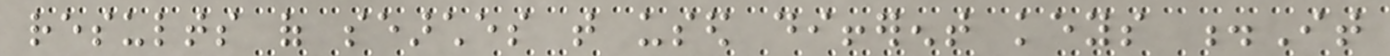results of searches that used different keys .It
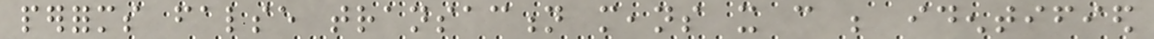performs false transaction means it can be identified
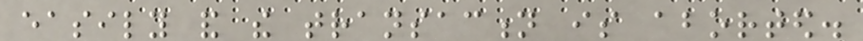easily and the transaction is aborted.
